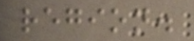region.
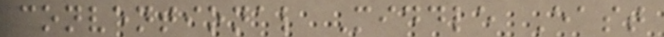conventional Middle East
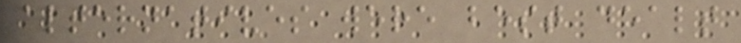alternatives were best dealt
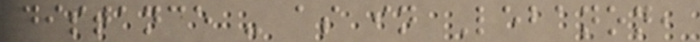distance - as in Lebanon,
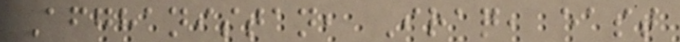Afghanistan, Iraq, east
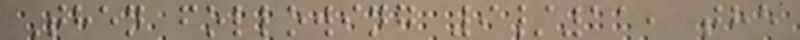Then following 9/11, the
